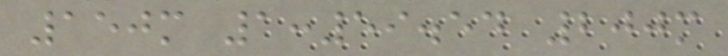150m 1:59.54 200m
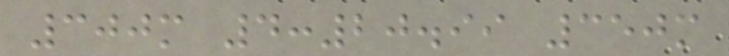300m 4:20.99 350m
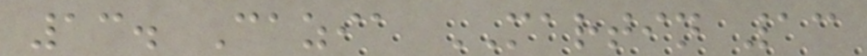13. Cazia MARTIN 13
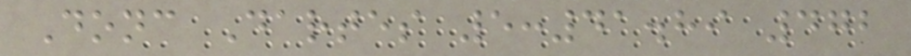Donc Dartes 5:41.89 472
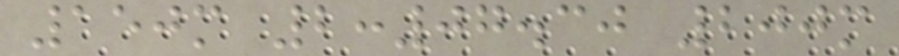150m 2:07.30 200m
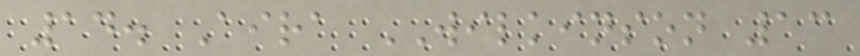14. Aira WILKINSON 13
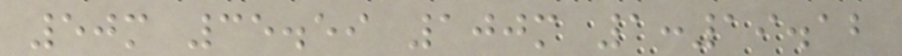50m 35.59 100m 1:19.12
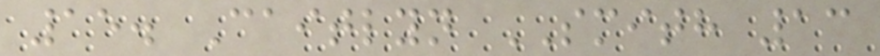15. Caitlyn SMITH 13
